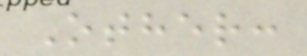Other:
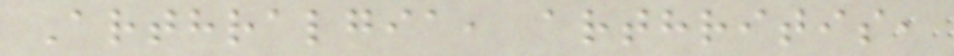Arthralgia, arthritis,
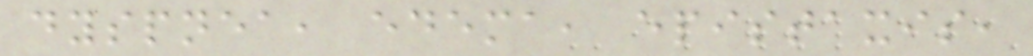dyspnea, edema, epistaxis,
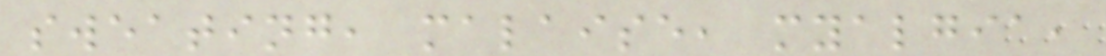sweating, malaise, myalgia,
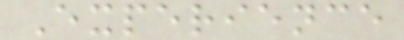Experience
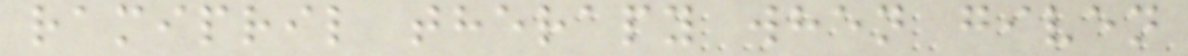ramipril therapy when given
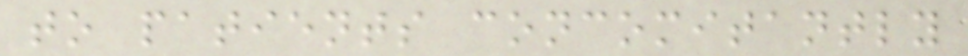to patients concomitantly
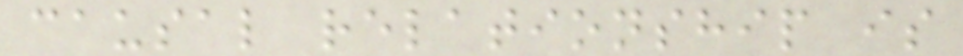causal relationship is
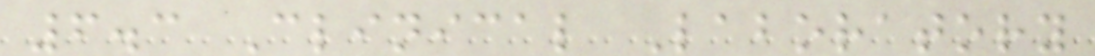6.3 Clinical Laboratory
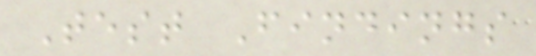Test Findings
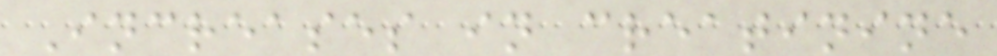Increases in creatinine
